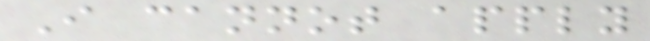I cannot apply
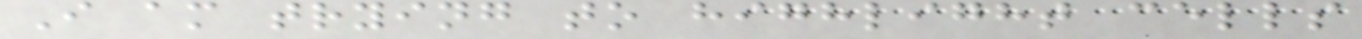I am trying to highlight cells
